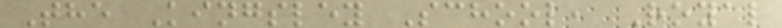The Kingsley School, Royal
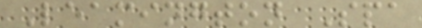Leamington Spa
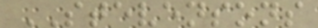STEVENSONS
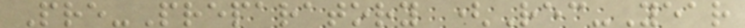Pre-Preparatory (Rec-Year
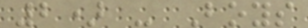2) - Boys
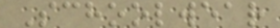Schoolwear
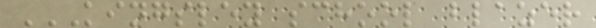KINGSLEY SCHOOL BLAZER
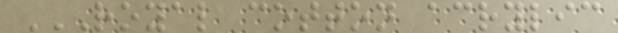ROYAL COTTON ACRYLIC
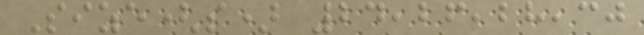Size(s) 24,26,28,30
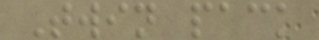Twin pack
